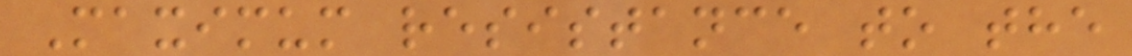Maximum resistance to the
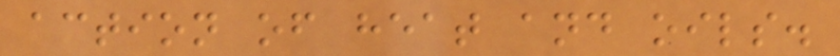action of heat and oils.
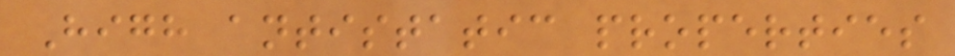High antistatic properties
